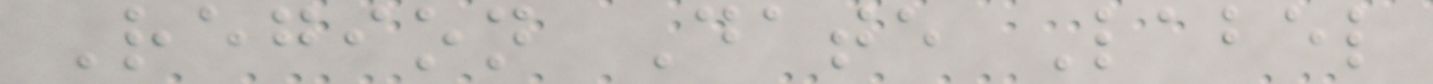Region Date Label
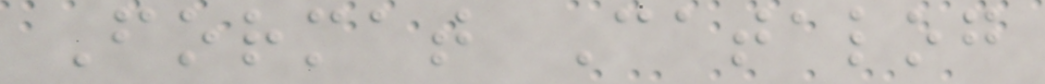Format Catalog
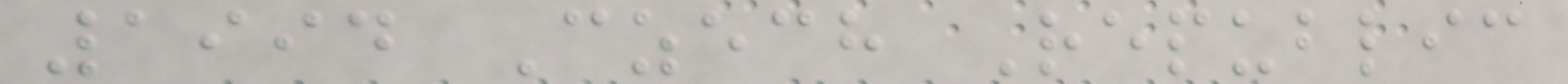1994 Czech Republic
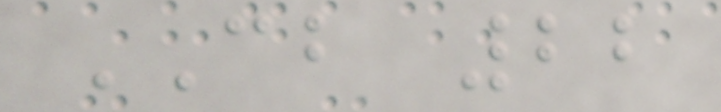CB 22
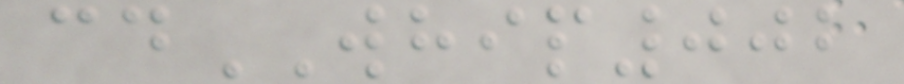cdWHIP002
